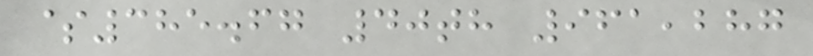$385.67 40th 961,287
